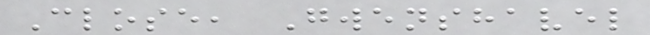Close, Gwenshavel
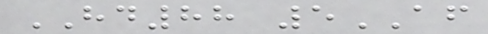HD88 5AF
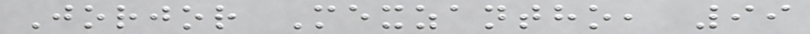Jorjor Mexzantho, 99
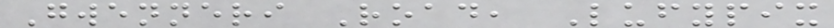Gwenneri Road, Lufypix
